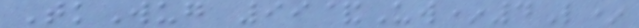TkWug 99&Uw*4L*
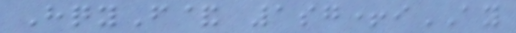HqyF& 1sg+iAY
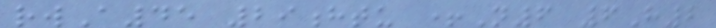rwA45 29htu +N6 6H2
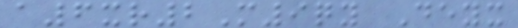a6xr2M9qy Deyx
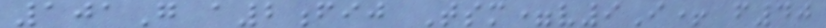101G a2fij Tsm=v9I+ f40
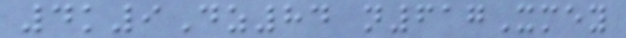4k9Dz84 n617Xmey
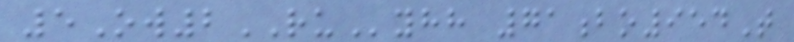5Ow2RUyhh 71bo954T
